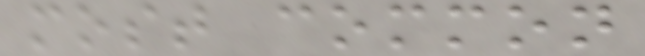most common
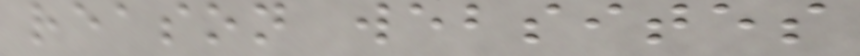reason websites
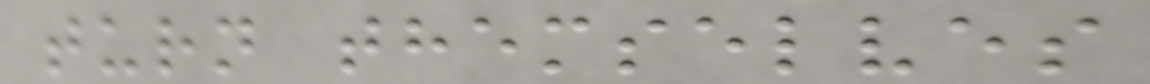turn themselves
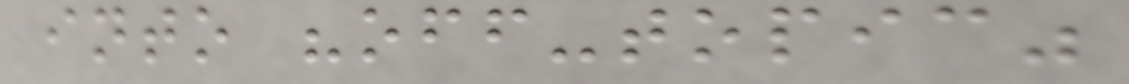into "off-topic"
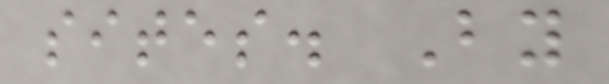sites. By
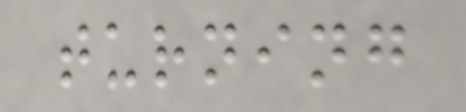turning
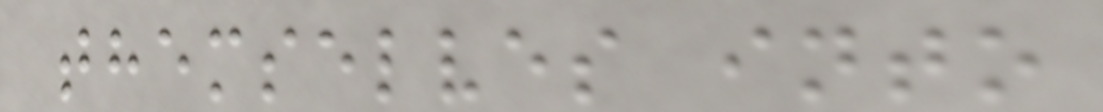themselves into
